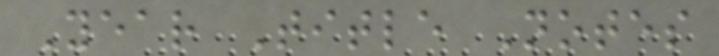Year Title Notes
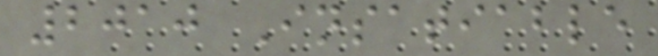2010 Insatiable
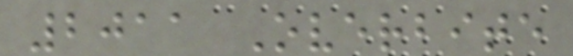2011 Overbite
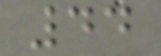44
